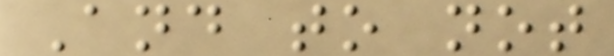And to not
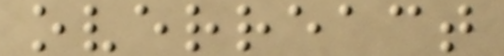overreact
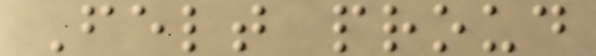Felt proud
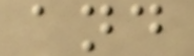and
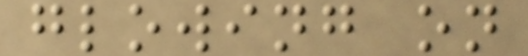glowing on
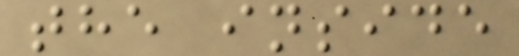the inside
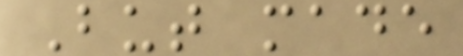But made
